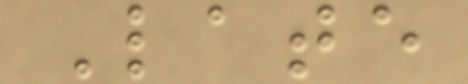Late
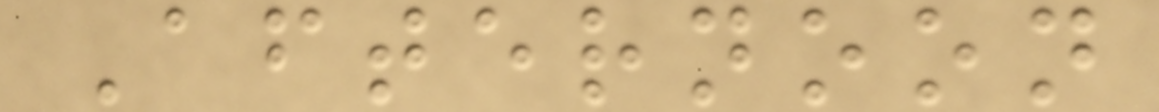Afternoon
